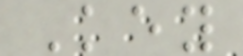Key
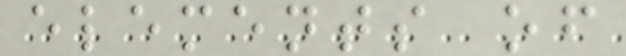elements of
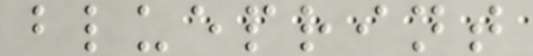blueprint
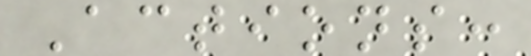Actions:
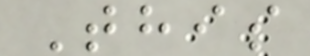This
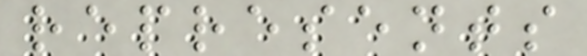represents
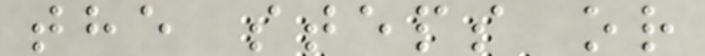the steps or
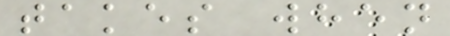takes when
